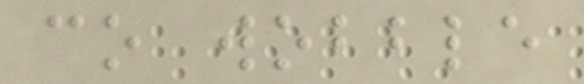co wobble
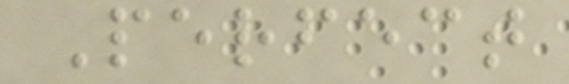Perfect
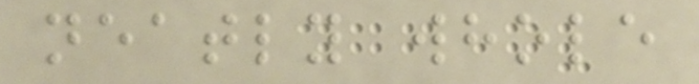neatly whole
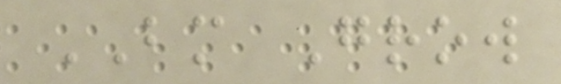BM Grow
